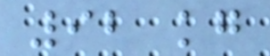92 kg
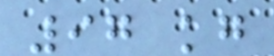97 kg
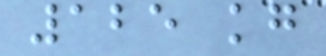125 kg
